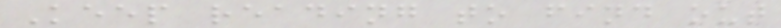Keep reading to find out
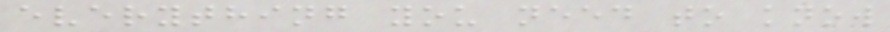everything you need to know
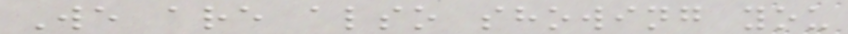We are also showing you
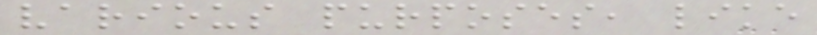various purposes, like
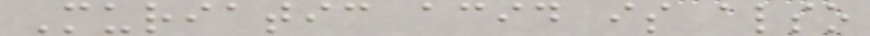Muriatic acid is also
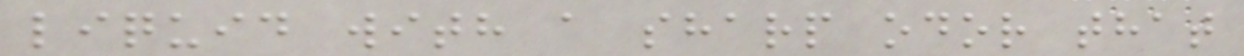liquid with a sharp odor that
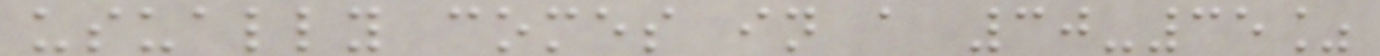usually comes in a 30-35%
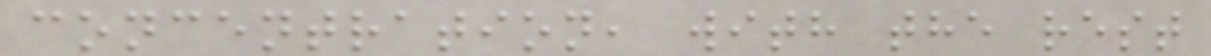concentration, with the rest
